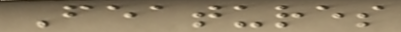Features
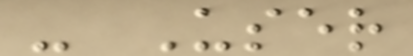- User
